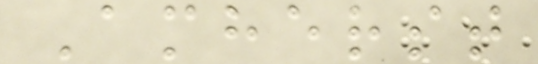Amherst
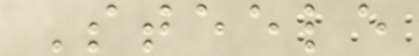Steele
